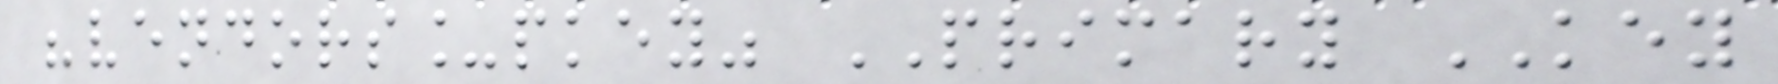"vendors_pkey" PRIMARY KEY
